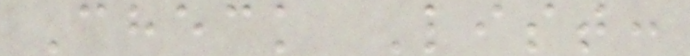Check List:
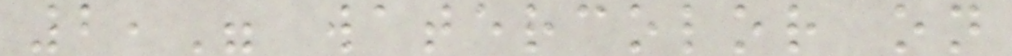2," watercolor on
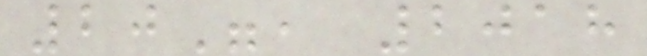20", 2018
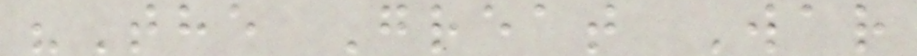"The Great War
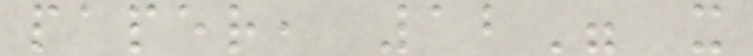paper, 12" x
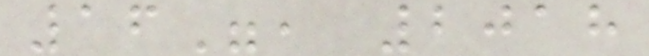16", 2018
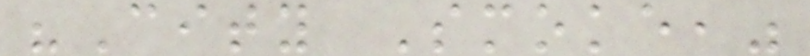"City Smoke,"
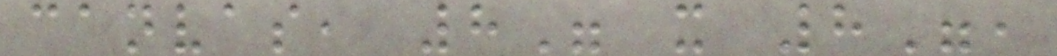canvas, 8" x 8",
